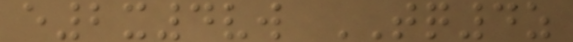e2x4vw TQ4z
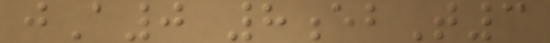jA0 8ebT3
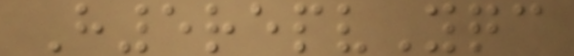H5repvYqc
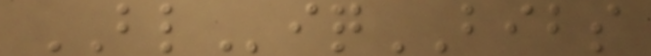BLiqBIBS
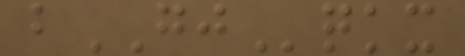bGJqkx
